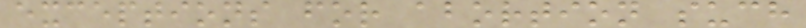exceptions for abortion such
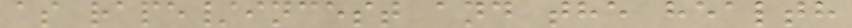as rape/incest and the health
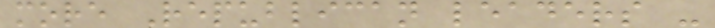more Republican leaders -
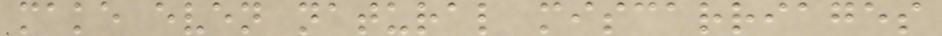make even natural miscarriages
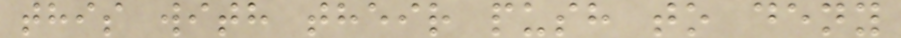this with their push to deny
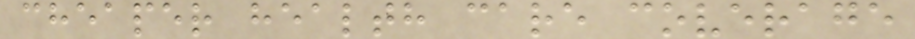cheaper health care coverage
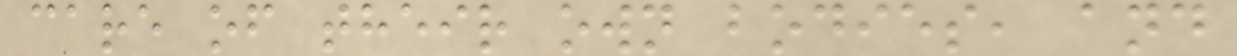care of their own bodies, and
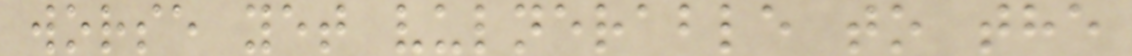worse yet vulnerable to the
